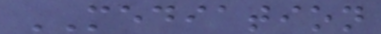MEDIATION
